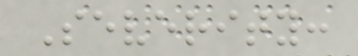Severity:
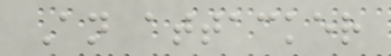An attacker
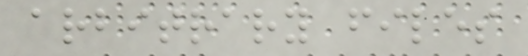arbitrary files
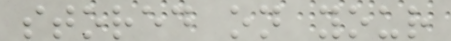stored on your
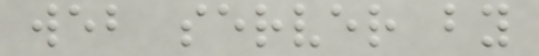web server by
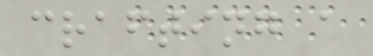crafting a
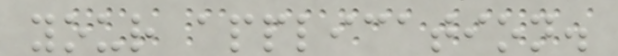your application.
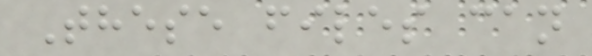These files can
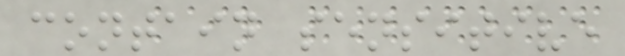contain sensitive
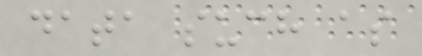data such as
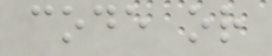code or
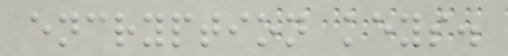encryption keys.
